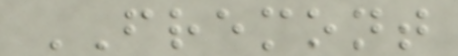FREMONT
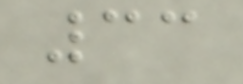33
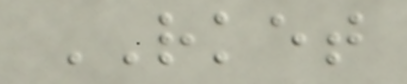RKET
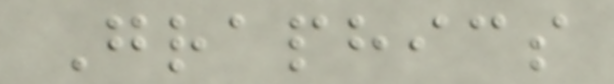Graphics
